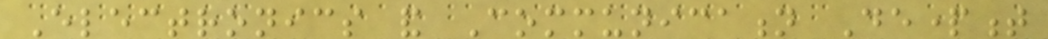Electronics and Communication Department
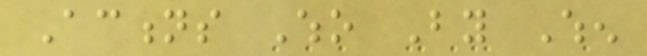Actions Who By When
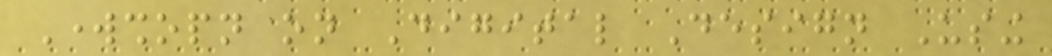Workshopn on Digital Design Using
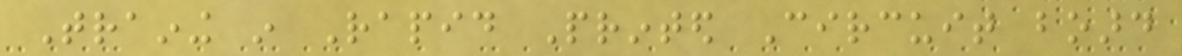Training in Rapid Printed Circuit board
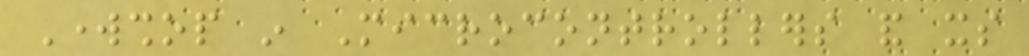Workshop in Microcontrollers and its
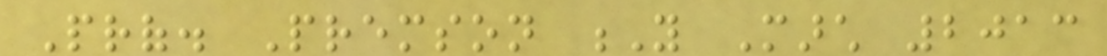Prof. Premson Y March 2013
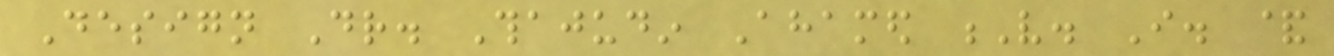Design Dr. Thajudin Ahamed V. I. &
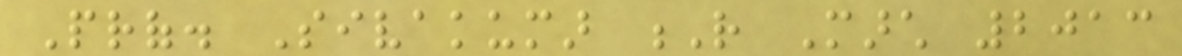Prof. Sivakumar R March 2013
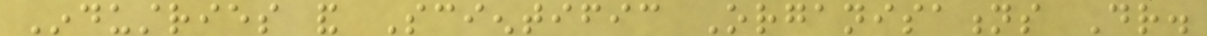Industries and Scientific Organisations Dr.
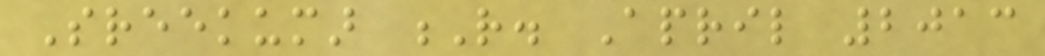Sreekumar R. April 2013
